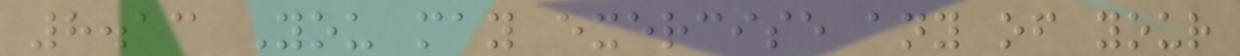8.13 You may exercise any of your
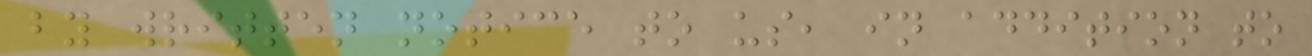by written notice to us, in addition to
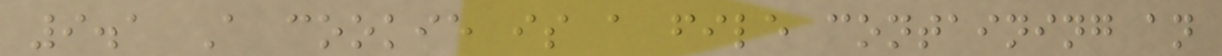9.1 A cookie is a file containing an
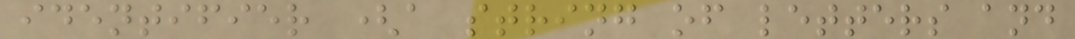identifier (a string of letters and
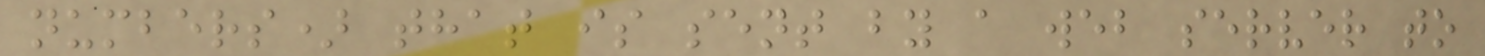numbers) that is sent by a web server to
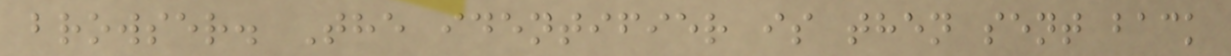browser. The identifier is then sent back
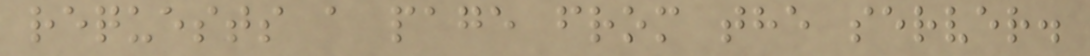requests a page from the server.
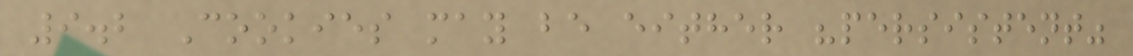9.2 Cookies may be either "persistent"
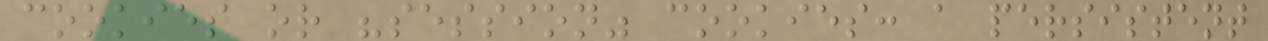cookies or "session" cookies: a persistent
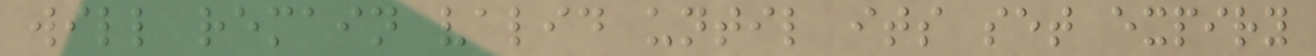will remain valid until its set expiry
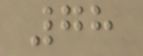78
